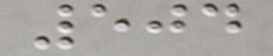504
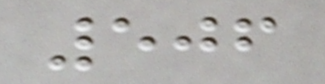506
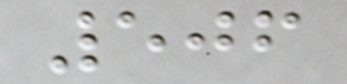506
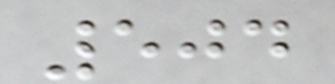504
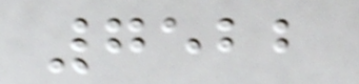7522
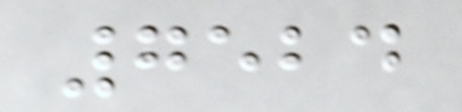7524
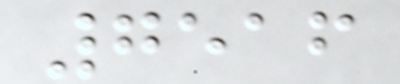7516
